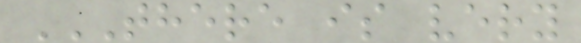THERE IS VERY
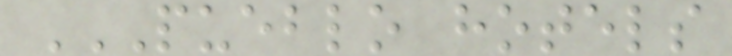PUEBLO HOTELS
